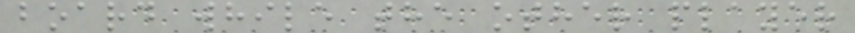board while the other player
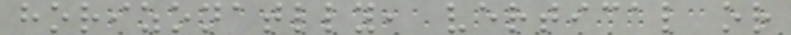horizonatlly, vertical or
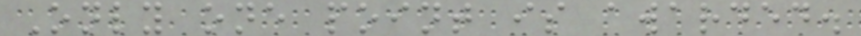Only one point is awarded.
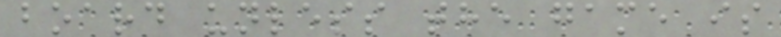board unless the game is
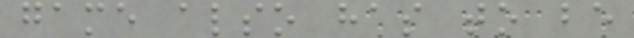game also has to be
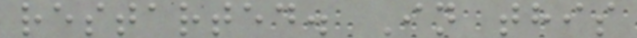restarted. In this
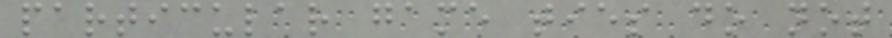particular game ties do not
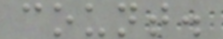count.
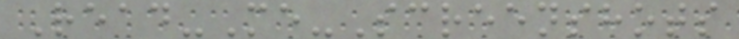Read-Me-Screenshots
